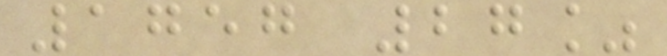1757 27%
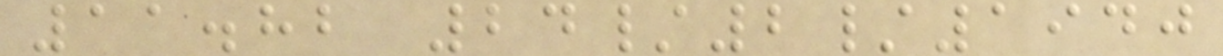11.82 24/2/1940
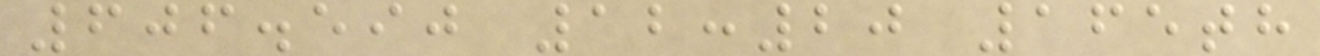606.590 12:20 165th
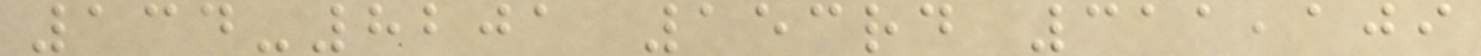134-8201 153rd 311,109
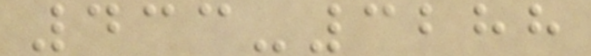433-3288
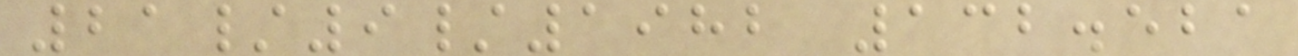21/9/1982 132.521
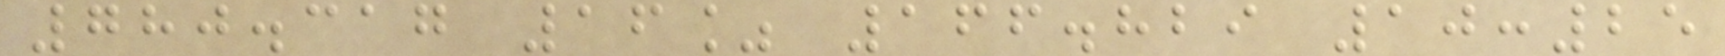780.317 16% 166.829 10:25
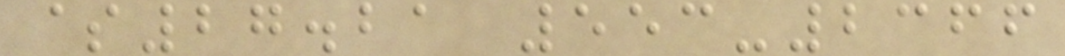$27.21 553-2366
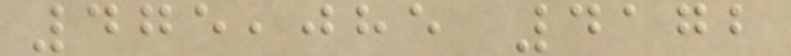475,085 4172
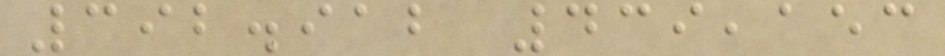392.912 439,153
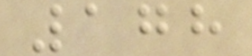178
